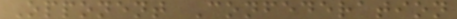Opponent Confederation
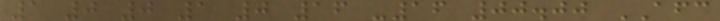1 0 0 1 0 16 -16 00.00 AFC
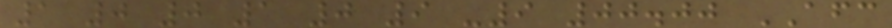1 0 0 1 0 9 -9 00.00 AFC
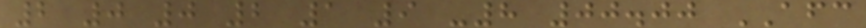2 0 0 2 1 9 -8 00.00 AFC
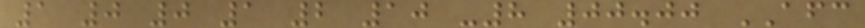1 0 0 1 2 10 -8 00.00 AFC
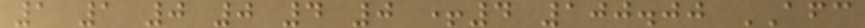1 1 0 0 4 0 +4 100.00 AFC
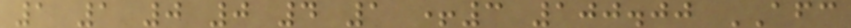1 1 0 0 4 1 +3 100.00 AFC
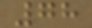78
